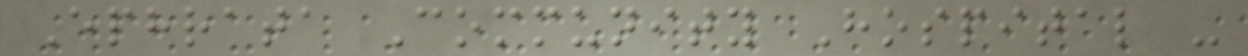Ephrata Community Hospital -
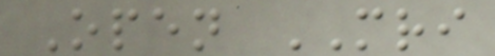Open MRI
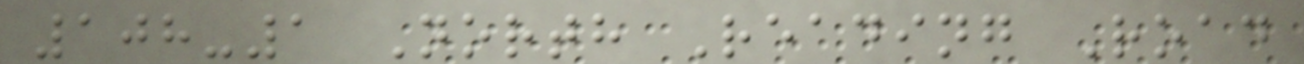108-1 North Reading Road
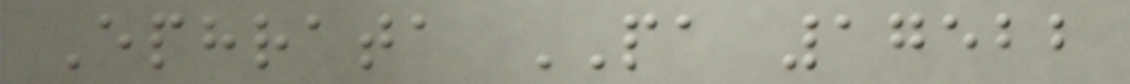Ephrata PA 17522
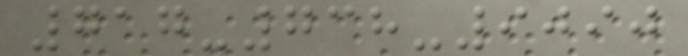717-738-9090
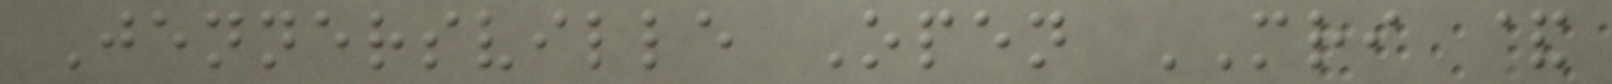Jennersville Open MRI &
